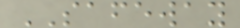SAFEWAY
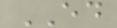ED
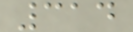314
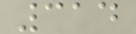314
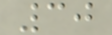30
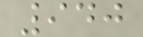940
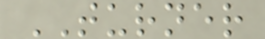TURNER
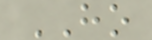HO
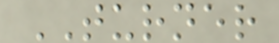TURNER
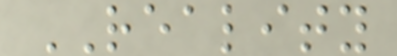REALITY
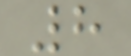8
